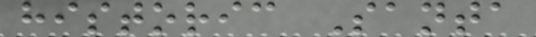historic Santa
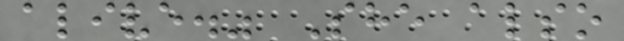alive." She also
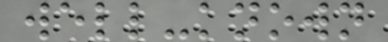well-known
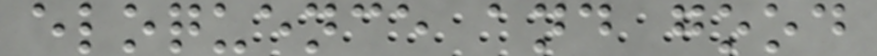eloquence and good
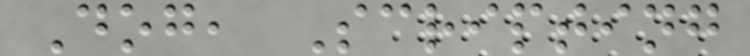Dog, Scripting
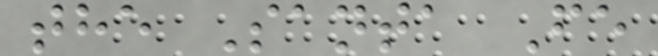the Santa Fe
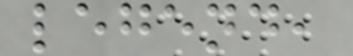legend,
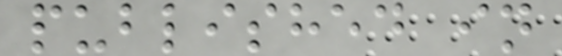published in
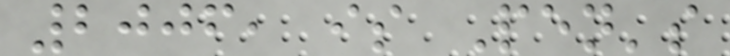2006, is Pen's
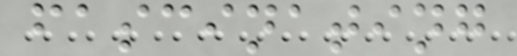fascinating
